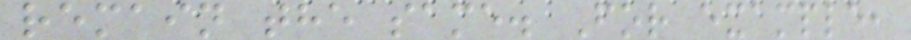remain the same. For example,
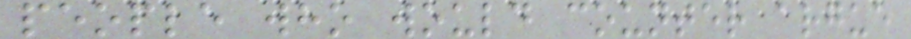people who would counter argue
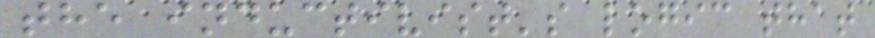the inductivist's logic that
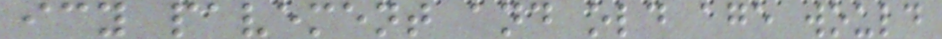icy pavement and old age would
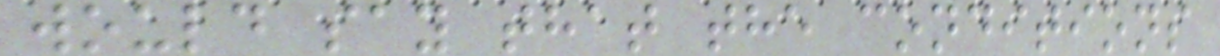would say that the conditions
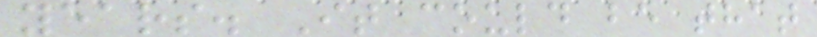years. It could be that
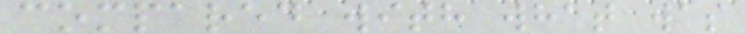compared with what was
